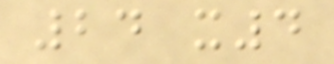24 x4
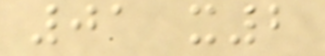01 x2
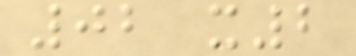02 x2
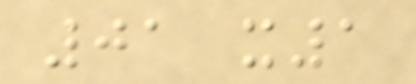01 x1
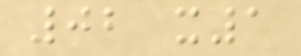02 x1
